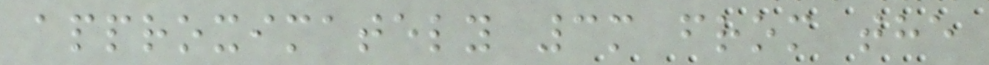approximately 3m from the
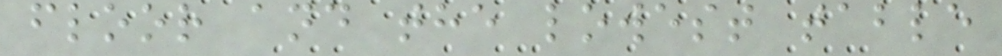floor and the lowest table
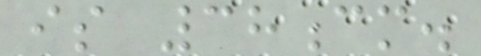is 38cm.
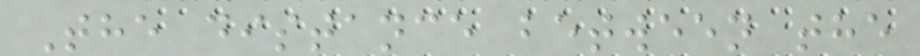The distance between the
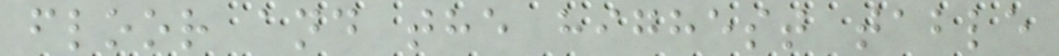floor and the highest table
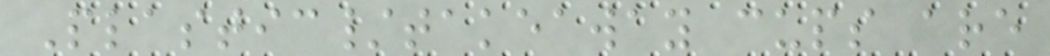Plastic/takeaway cups are
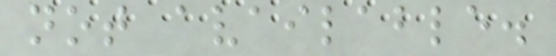not available.
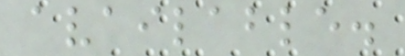available.
